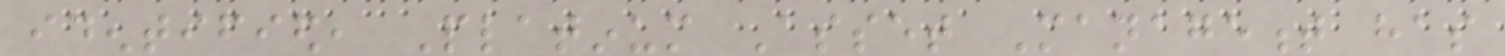identified, Platinum Asset Management has
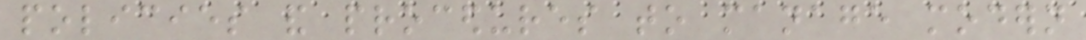policies and procedures to manage modern
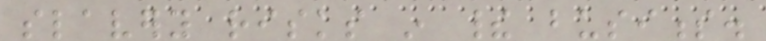slavery risks in their business.
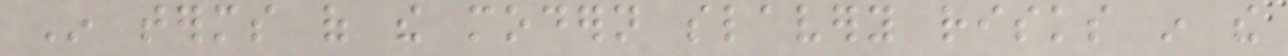In terms of the modern slavery risks in the
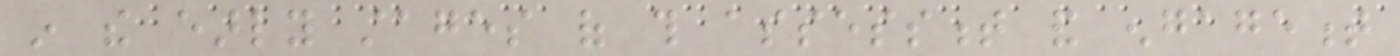in the early stages of this assessment and engagement
